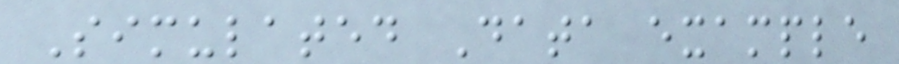Simulated Data example
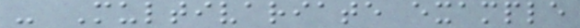- Multivariate example
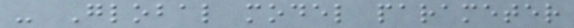- Global model parameter
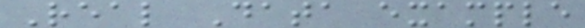Real Data example
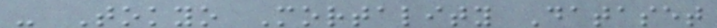- Tokyo Mortality Dataset
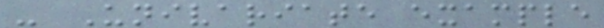- Univariate example
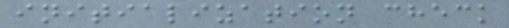initialization check
